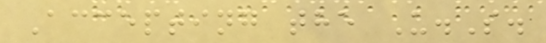Accepting the U.S.
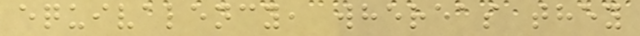equivalency, whereas they
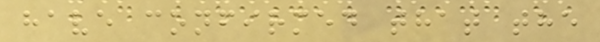have confirmed that the
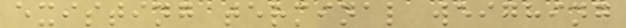existing terminal weighing
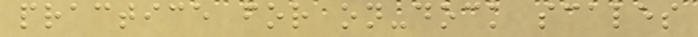practice for on-dock scales
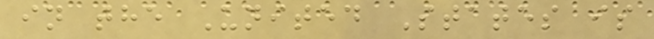in the United States is
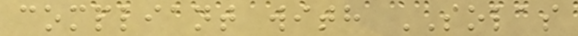compliant with SOLAS
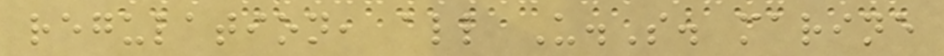regulation, all U.S. marine
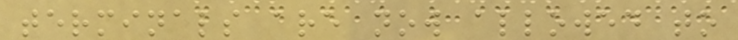terminals are now allowed to
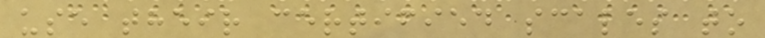use their certified scales to
